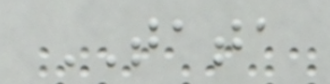TATA
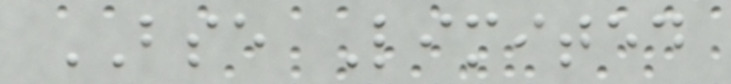BSE Limited
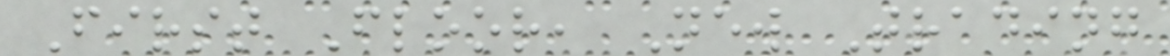First Floor, New Trading
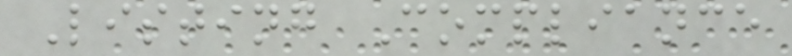Listing Compliance
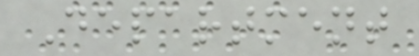Department
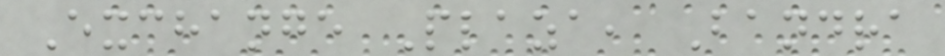Exchange Plaza, Bandra
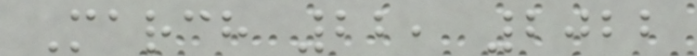March 22, 2022
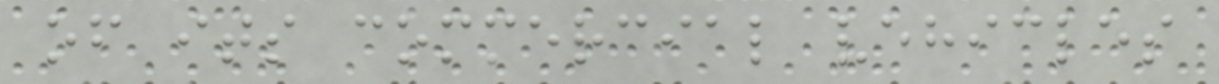of its commercial vehicles
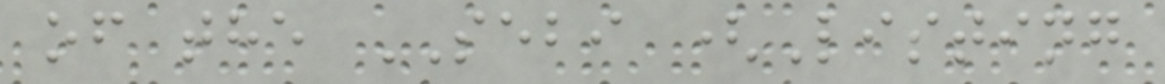of the SEBI (Listing
